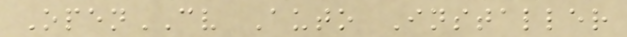OpenCV Auto Installer
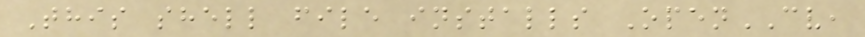This shell file installs OpenCV,
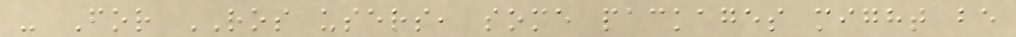- For ROS users, some packages might be
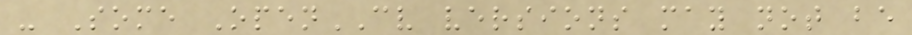- Some OpenCV versions may not be
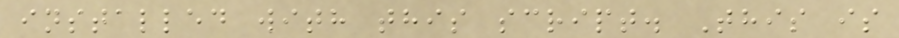installed with this script. This is
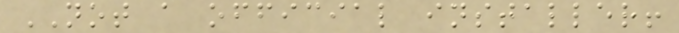NOT a official installer!
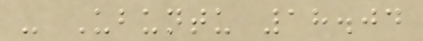- Ubuntu 18.04
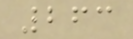263
